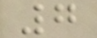7
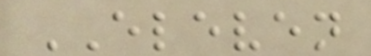ELEVEN
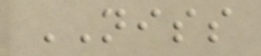NISS
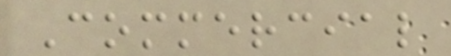Commercial
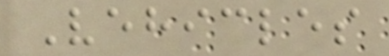Vehicles
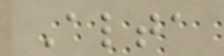Alta
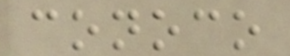conoco
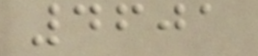4601
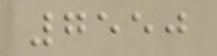7550
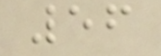56
